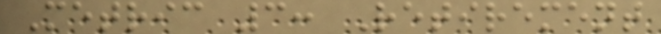Metric 3: Retirement
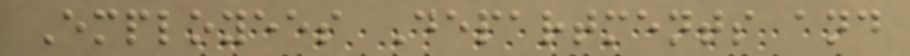Employees Departments and
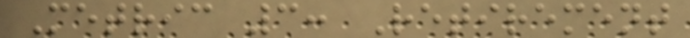Metric 3: Retirement
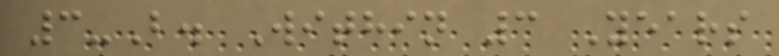3-B. Within 3 Years
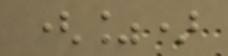(%)
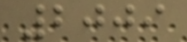2009
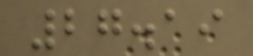27.19
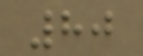80
